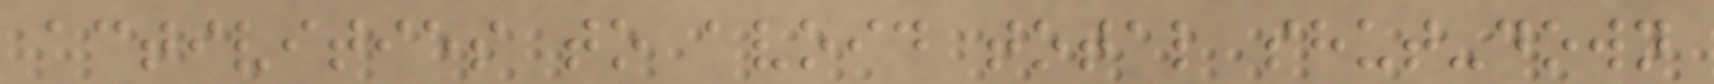activities to avoid total shut-down
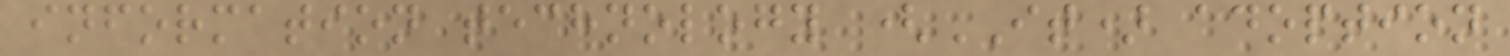information technology (IT) adoption
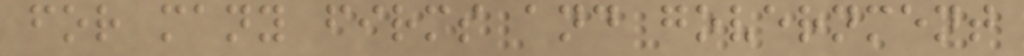for many firms and government
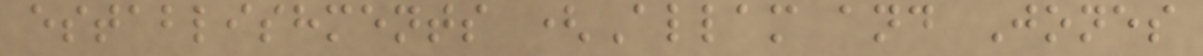establishments (Allam and Jones
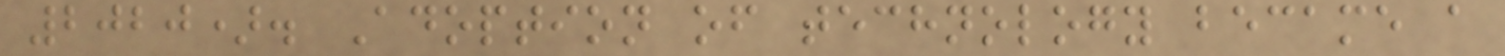2020). Adoption of technology became a
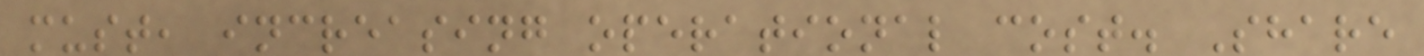must, increasing operational cost. Share
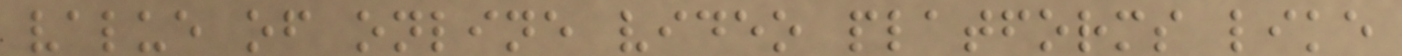value of online video platforms like
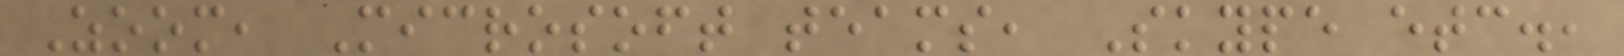Zoom, Microsoft teams, Skype etc.,
